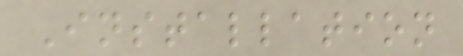Installation
